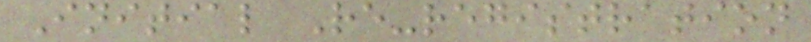Initial Re-registration
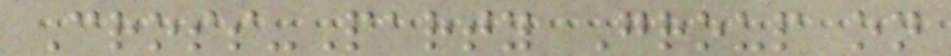Cross-Party Group on
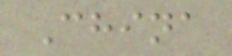China
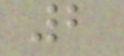2
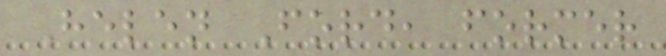Helen Ford, former
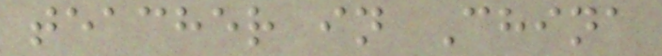teacher in China
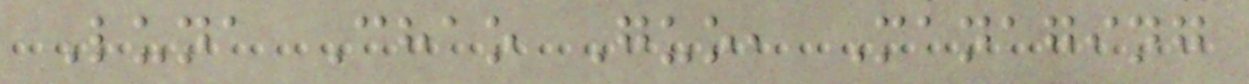Luna Chao Guo, Managing
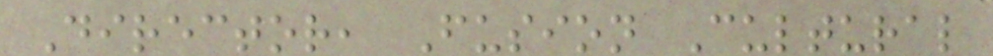Director, Fusion Cultural
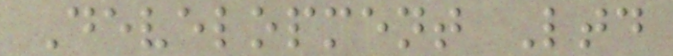Development Ltd
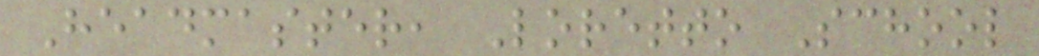Headmaster, Loretto School
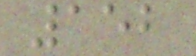152
